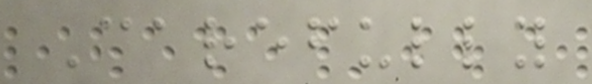Carefully
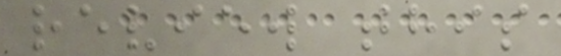review this
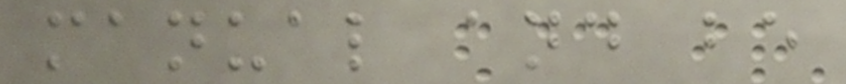manual and be
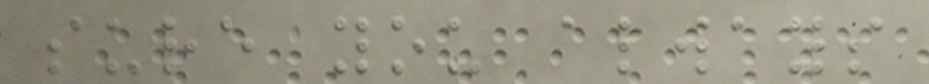sure you always
